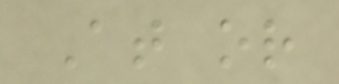At or
